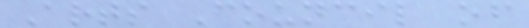Arts Council of
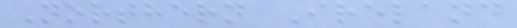Northern Ireland
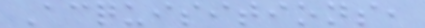Acquisitions,
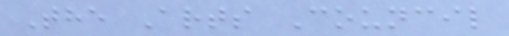The Arts Council
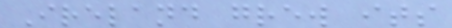Ireland grew its
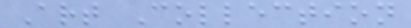Art Collection
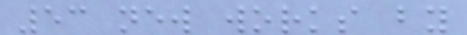53 new works by
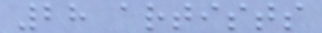28 artists
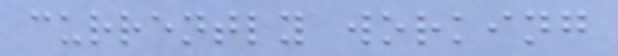currently working
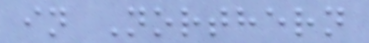in Northern
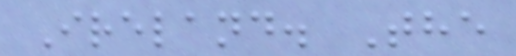Ireland. The
